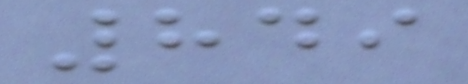849
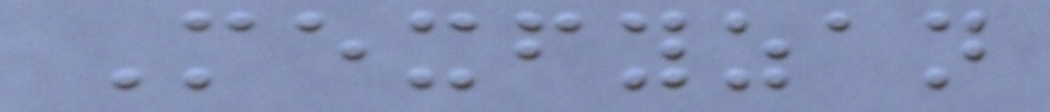Mexfyzan
